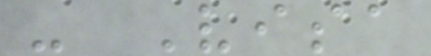- Visa
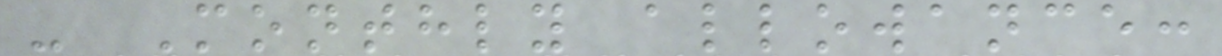- Monthly allowance:
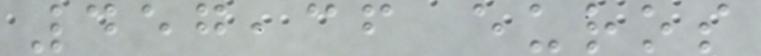457,36 euros
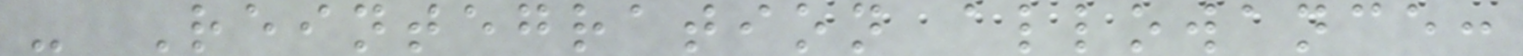- Reintegration allowance:
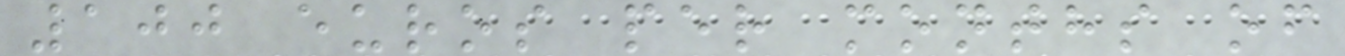100 euros per months of
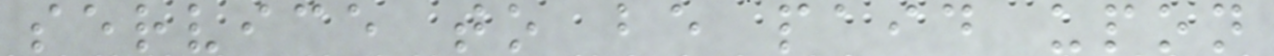service to be paid upon
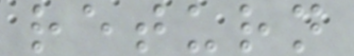return
